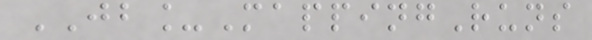JB_MappingRuns
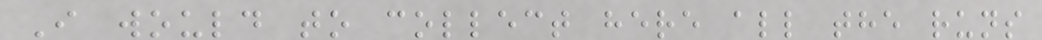I would to collect here all the runs
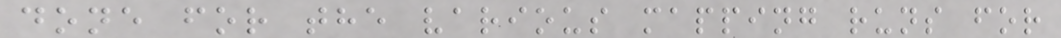done for the various mapping runs for
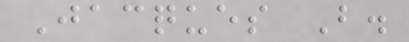Jacques B.
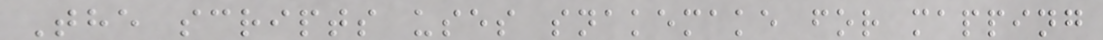The scripts uses snakemake for mapping
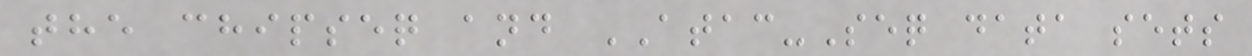the chipseq and ATAC-Seq data sets
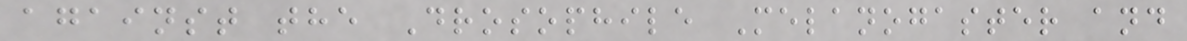against the Drosophile Melanogaster and
